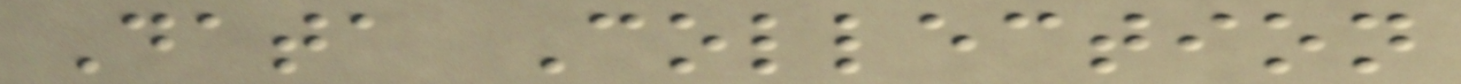Data Collection
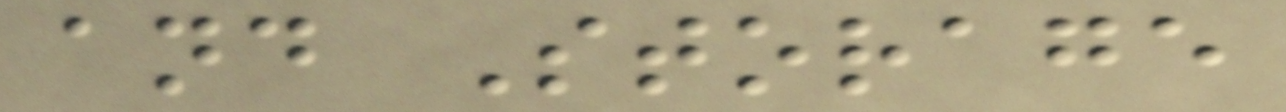and Storage
